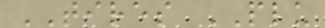TIRES PLU
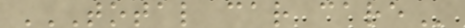TOTAL CAR CARE
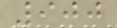900
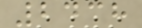2438
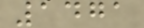1471
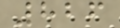826
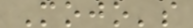Mojo's
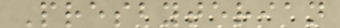Presbyterian
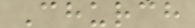Church
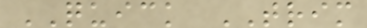QUICK TRIM
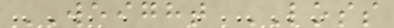WEIGHT LOSS
